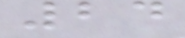24
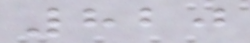820
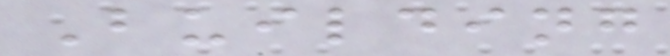Building
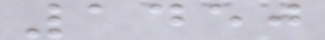1450
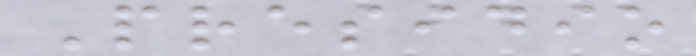Presidio
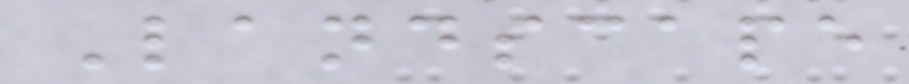Landscape
